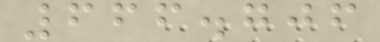666.706
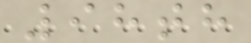98th
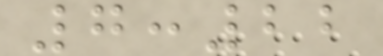7:22
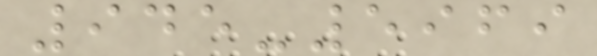945-5969
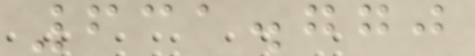631.770
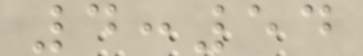4:54
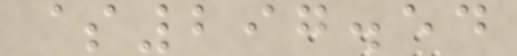$297.54
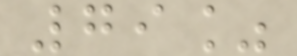79%
